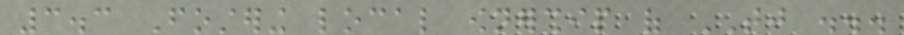3.3 Fostering local ownership of TJ ...
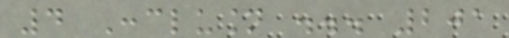4 Conclusion ... 201
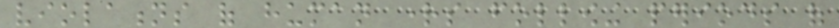violations of human rights following periods of
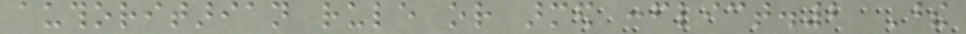authoritarian rule or armed conflict.2 These
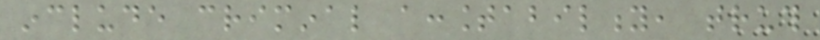include criminal accountability, truth
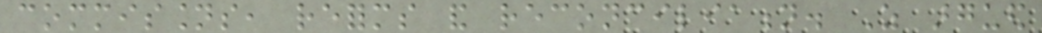commissions, reforms and reconciliation. As argued
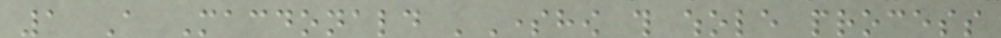1 A Macdonald 'Somehow this whole process
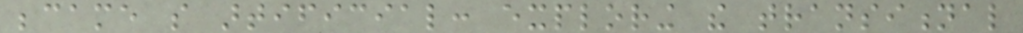became so artificial: exploring the transitional
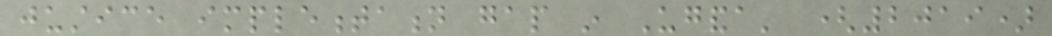justice implementation gap in Uganda' (2019)
